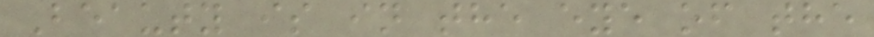Beauty is in the eye of the
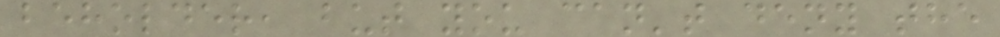beholder, but you can't deny the
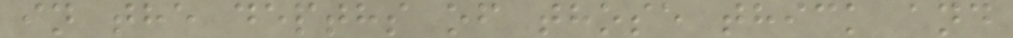in the depths of those thick and
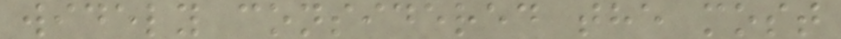widely considered the most
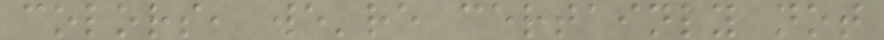colors, we're certainly not
